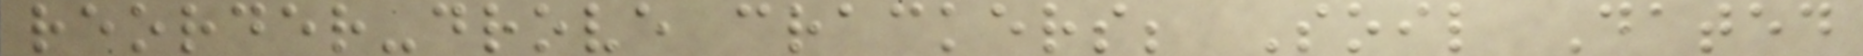reorder-drove crackers; Soil Dated
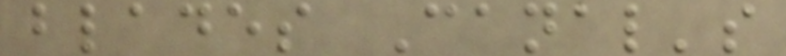blades Canal's
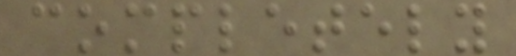completely
